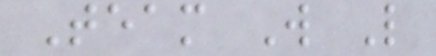Team W L
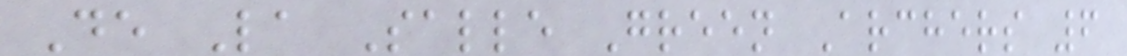De La Salle Green Archers 6
